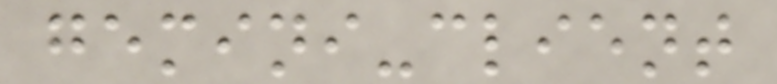gemini-client
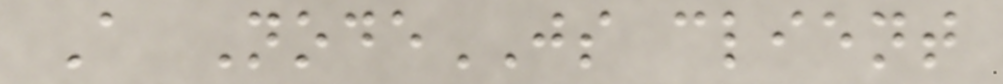A NodeJS client
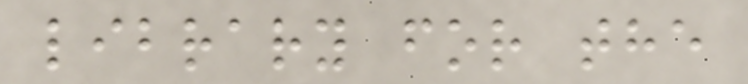library for the
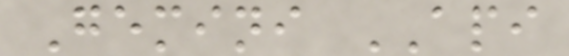Gemini API
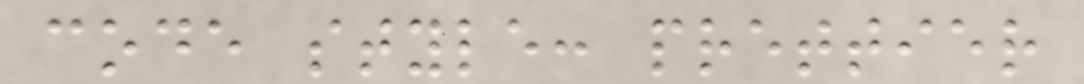code style: prettier
